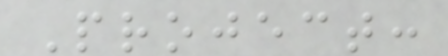Project:
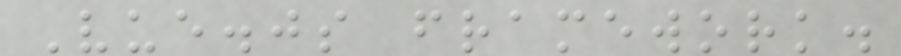Vue.js framework.
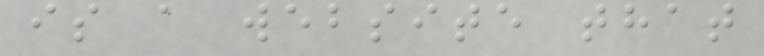is a website that
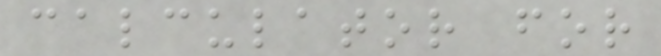calculator for
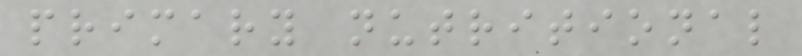primary nutritional
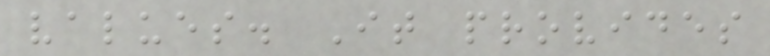values. It provides
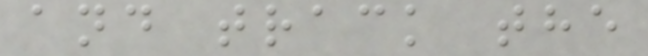and track the
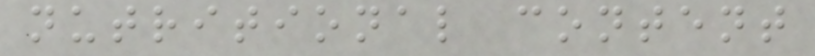nutritional content
